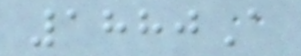1880A
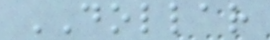DOLLAR
